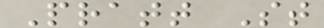Pratt St
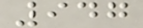947
